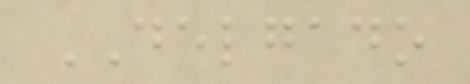DELGADO
